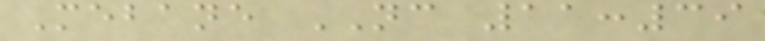Mebane NC 11:39
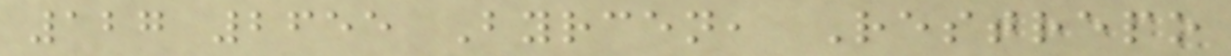127 2655 Byrcen, Restrepo
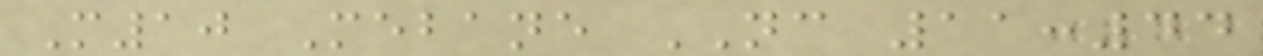M10 Mebane NC 11:44
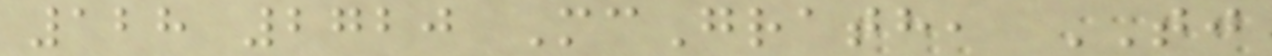128 2720 McGrath, TJ
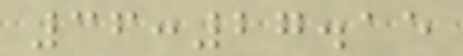36:27.15
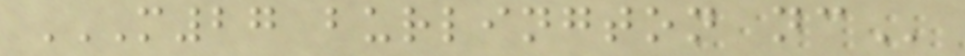M27 BURLINGTON NC
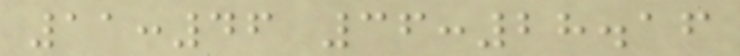11:46 36:28.16
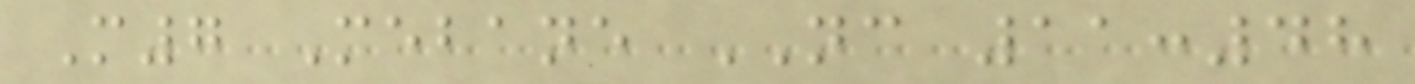M7 Mebane NC 11:48
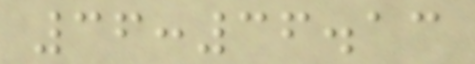36:36.13
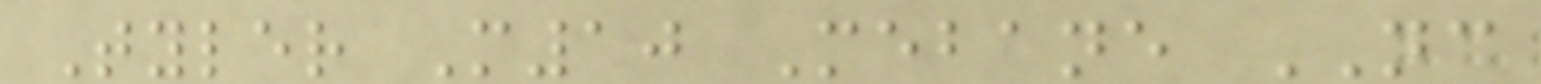Tyler M10 Mebane NC
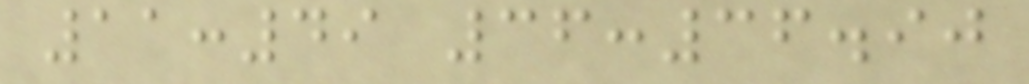11:49 36:36.90
